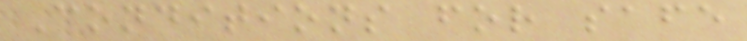Conditions for safe
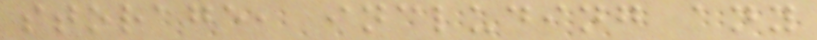storage, including any
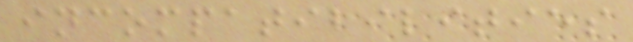incompatibilities
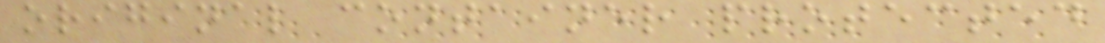original container protected
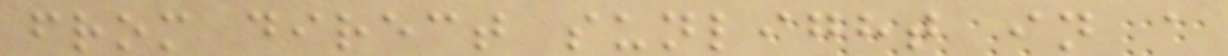from direct sunlight in a
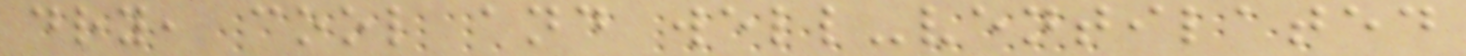dry, cool and well-ventilated
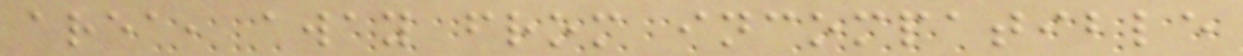area, away from incompatible
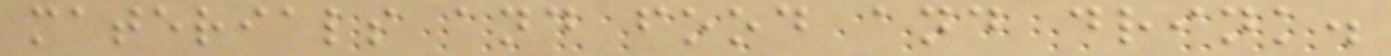materials and food and drink.
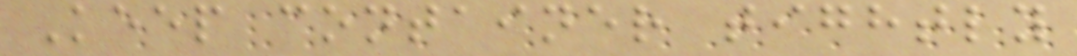Keep container tightly
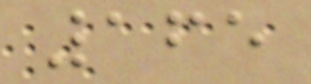165
